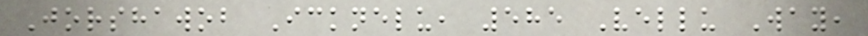Jorshawob Icknelu, 585 Vellu Way,
